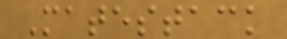Matestack
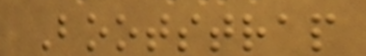Bootstrap
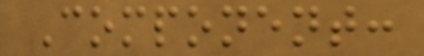Component:
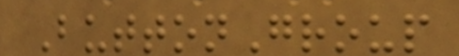ButtonGroup
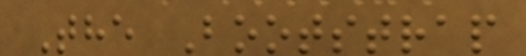The Bootstrap
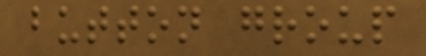button group
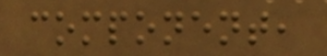component,
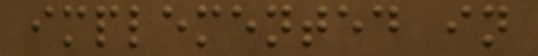implemented in
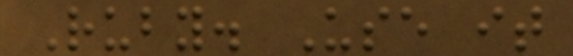Ruby. Use it
